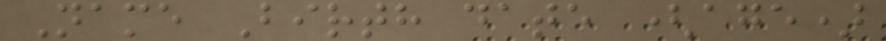Name Birth date (age)
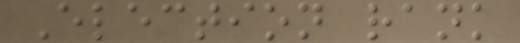Election rank
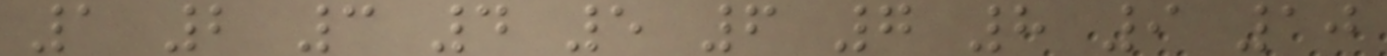1 2 3 4 5 6 7 8 9 10
